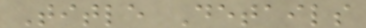Title Details
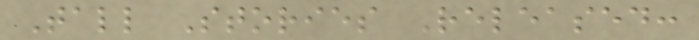Tall Stories Released:
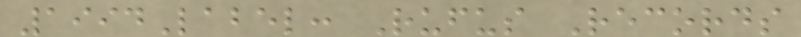1994Label: Rufus Records
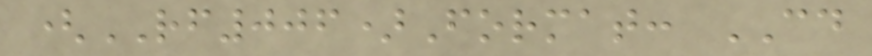(RF006)Format: CD
